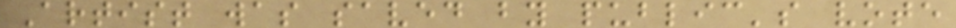Artist was saved by public's vote
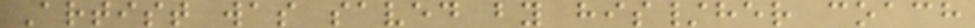Artist was saved by his/her coach
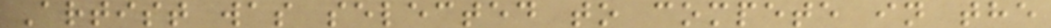Artist was selected to compete in the
